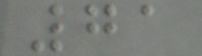71
